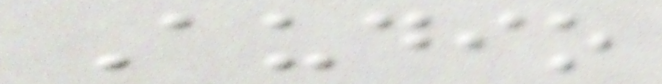Audio
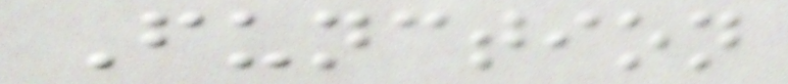Function
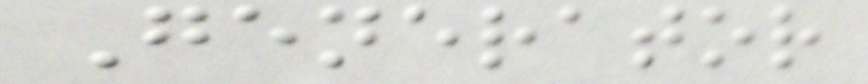Generator
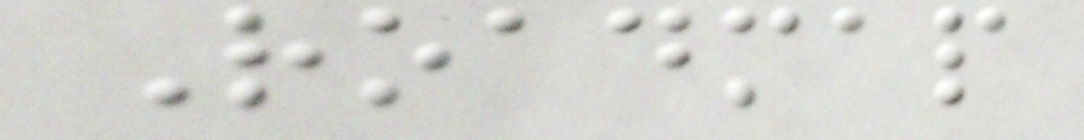Roadmap
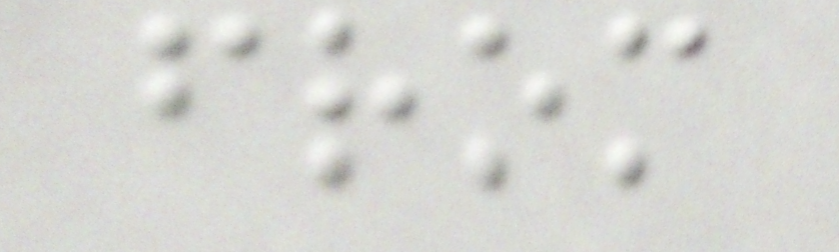from
